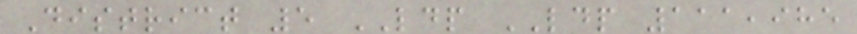District 5 LDP LDP 111,985
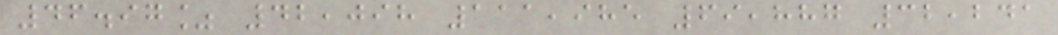46.97% 42,098 111,985 69,887 32,241
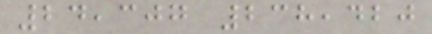24,307 238,420
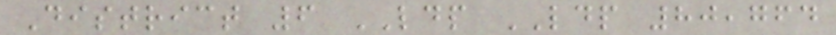District 6 LDP LDP 80,764
